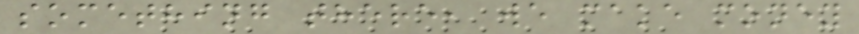something there, we make money
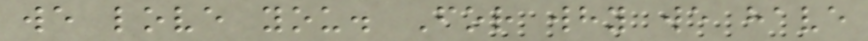we love you. For why we have
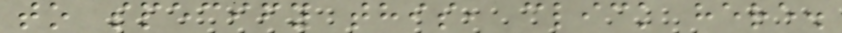to specify this, click here.
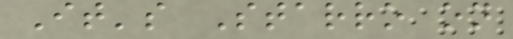It's Starro on
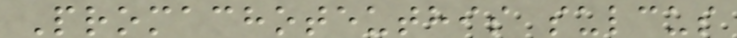Promachoteuthis sulcus
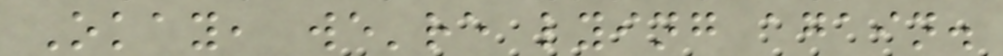Okay, we're lying again.
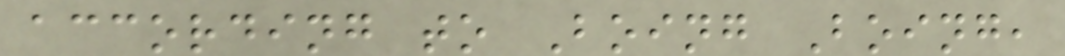according to Boing Boing,
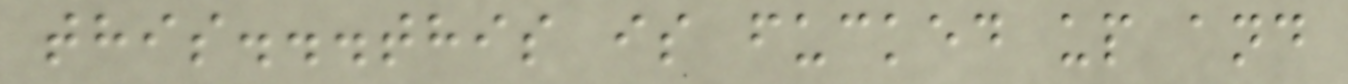this...this is fucked up and
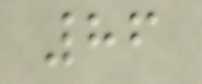86
